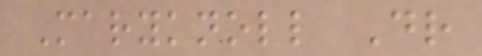Maryknoll Dr
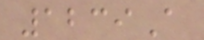1239A
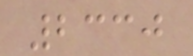2330
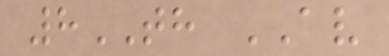8TH AV
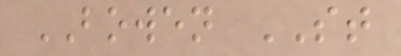BOWEN ST
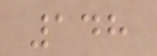148
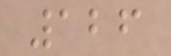126
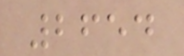2654
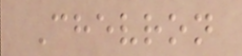Chevron
